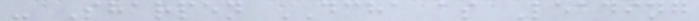- Sharpen DCHA as Leading
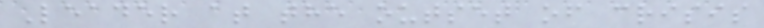Leader at the outset of crisis
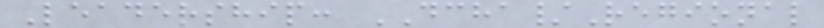Leadership: DCHA/Regional
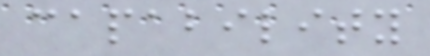capability
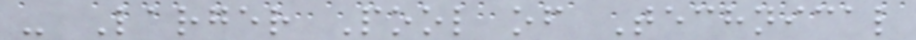- Larger Pool of Technical
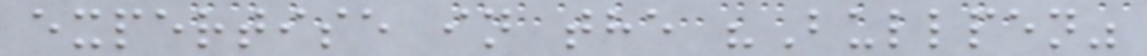expertise in the "Bullpen"
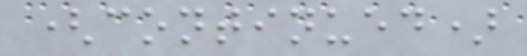(continued)
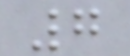7
